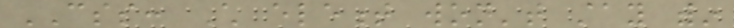CSS: Child element won't stay within
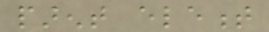parent element
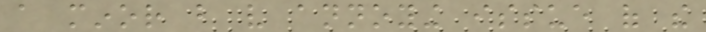a minor but very annoying issue of the
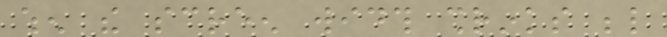when the screen width shrinks below
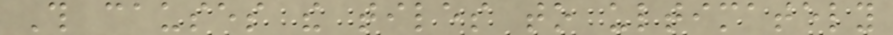This causes the tiles to ultimately
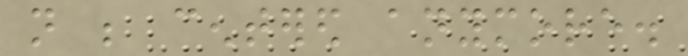not be centered anymore.
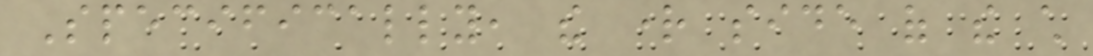Specifically, the right side of the child
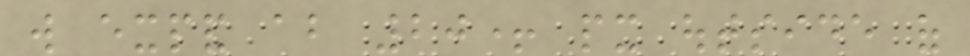will expand about 20+ px outside of
